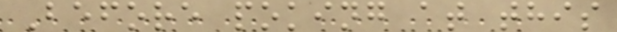Before poking at this
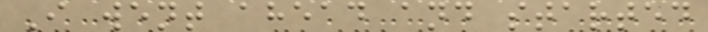I went ahead and started
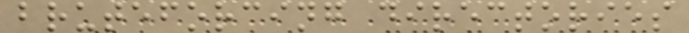bruteforcing directories
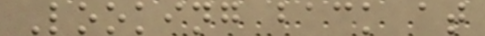Looking back at
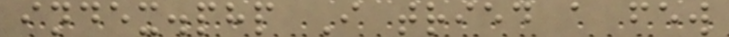index.php I tried a few
